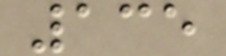135
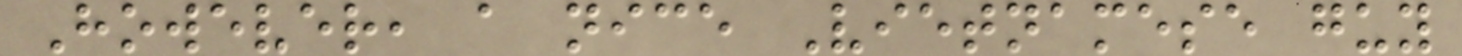However, a nice Vietnamese guy
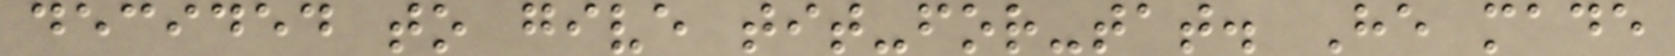decided to give tit-for-tat. He made
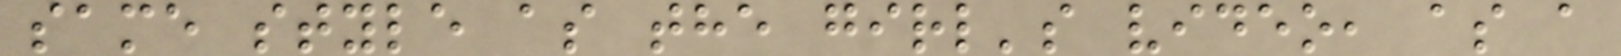same style as the girl's video, as a
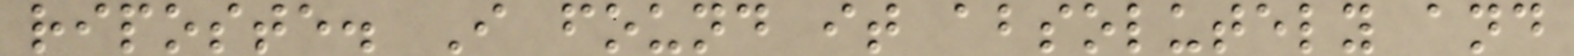riposte. I found it absolutely and
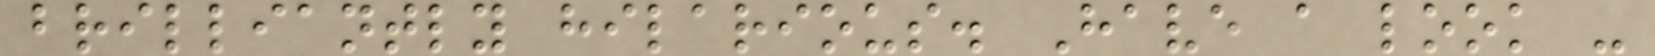brilliantly hilarious. Have a look -
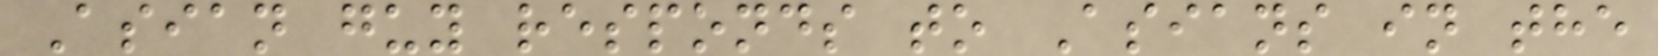Asian guy responds to Asians in the
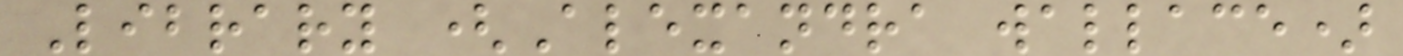Library (Alexandra wallace)
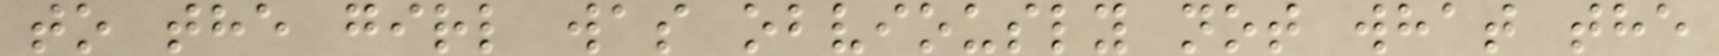to the girl was obviously not what the
